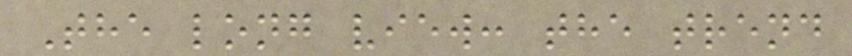The long view: the trend
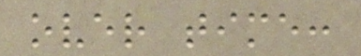over time:
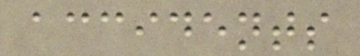accidents
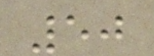50
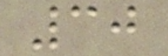30
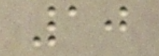10
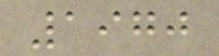1970
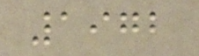1972
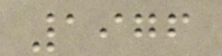1976
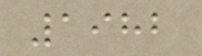1982
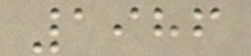1986
